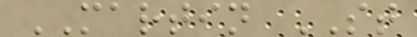MARTIN ST
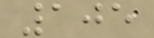105
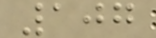107
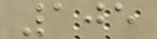105
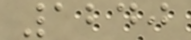1240
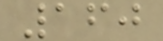160
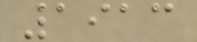1913
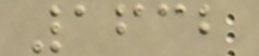1632
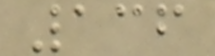136
